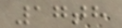17th
